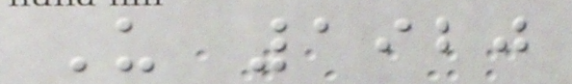U 1920
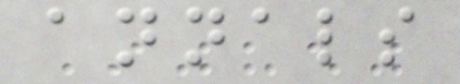annals
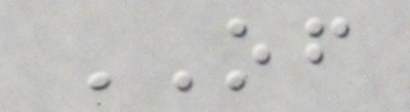OF
